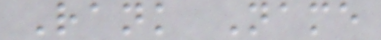Rank Name
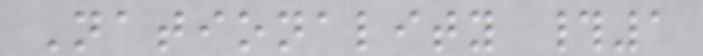Nationality #1
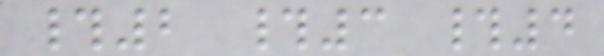#2 #3 #4
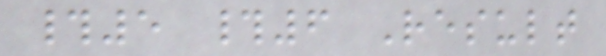#5 #6 Result
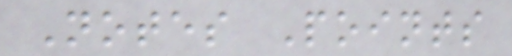Notes Points
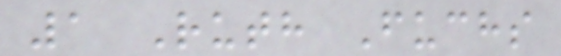1 Ruth Fuchs
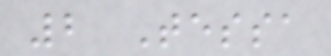2 Tessa
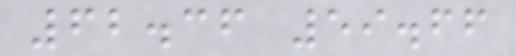62.36 59.66
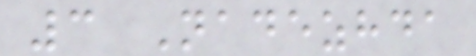3 Nadezhda
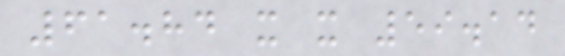61.84 x x 59.14
